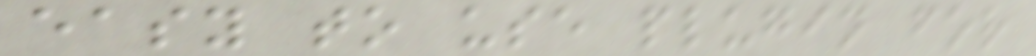easy to use plugin for
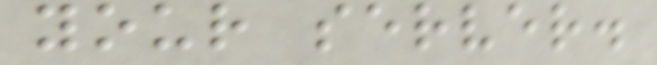your server.
